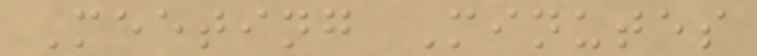Meeting Minutes
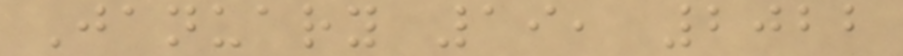January 19, 2022
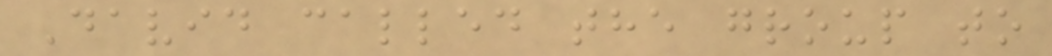David called the group to
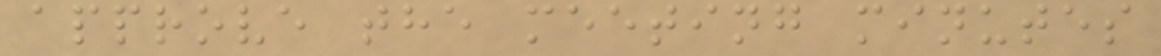approve the meeting minutes
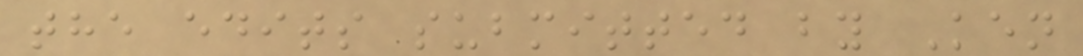the edits submitted by Ken
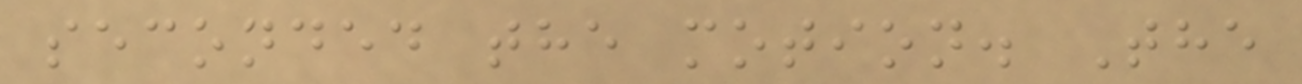seconded the motion. The
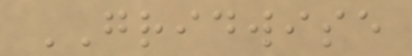GRIDWISE
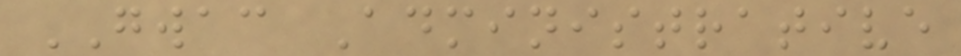GWAC Administrative
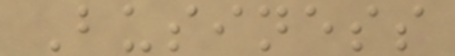Business
